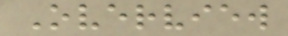Overview
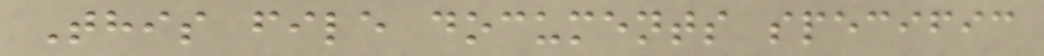This file documents specific
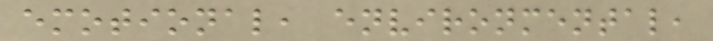emotional, environmental,
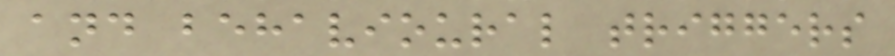and behavioural triggers
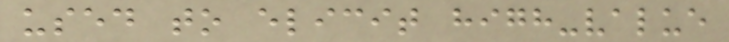used to elicit high-value
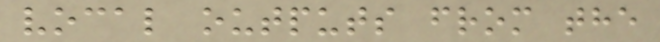vocal outputs from the
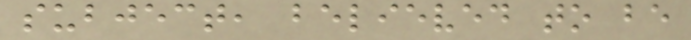subject, believed to be
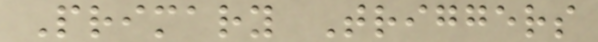Primary Triggers
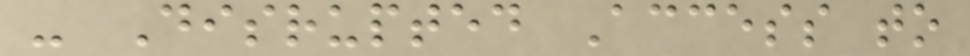- Disrupted Access to
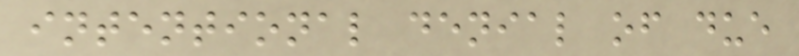intentional denial of due
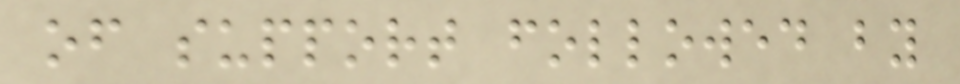of support followed by
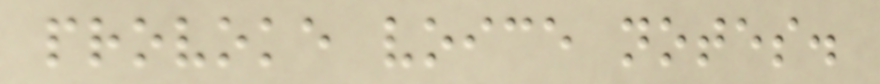provoke voice notes.
